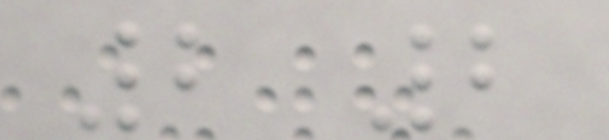2 2
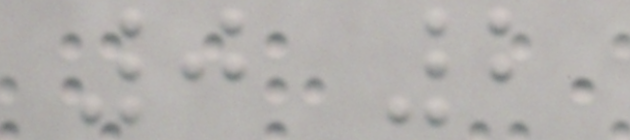0 2
